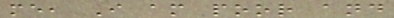me, I am poor and
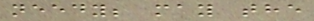needy; may the
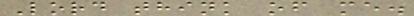Lord think of me.
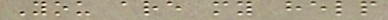You are my help
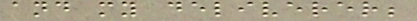and my deliverer;
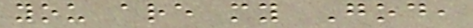you are my God,
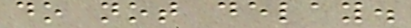do not delay.
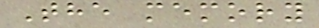The memory
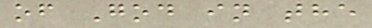of God in the
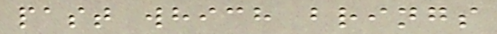past which brings
